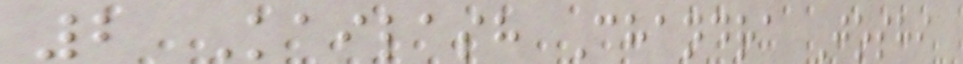2 Kailash Chandra Joshi
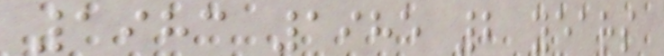1983 1985 2 years
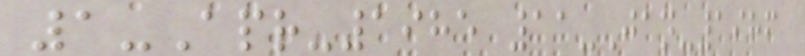1-Apr-1985 11-Jan-1986
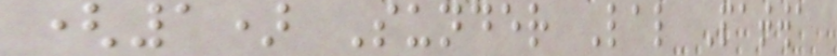(1) Sunder Lal Patwa
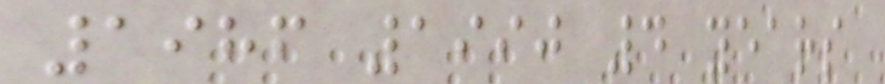1986 1990 4 years
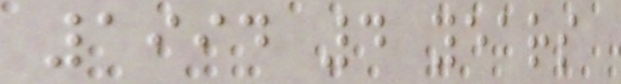1994 4 years
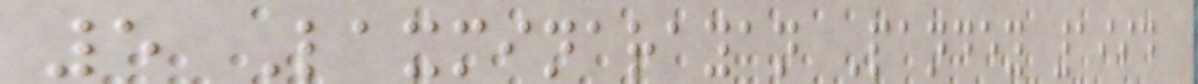5 Laxminarayan Pandey 1994
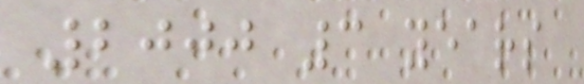2000 3 years
